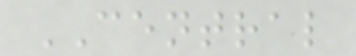CENTRAL
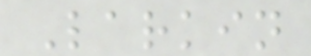Larkin
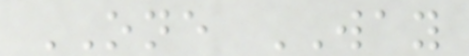ONE WAY
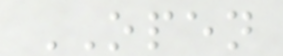OPEN
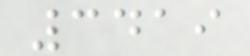3419
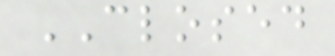CLOSED
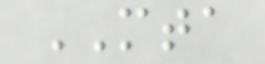MTA
